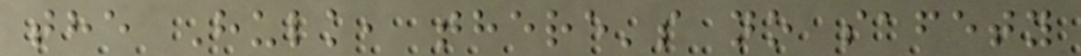the Hulk, there's no safety
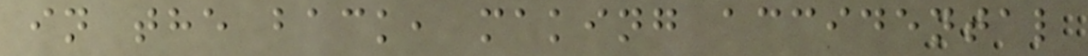in the back, making accidental
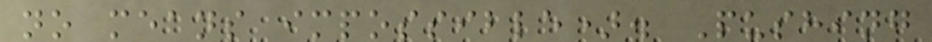no means impossible). Pushing
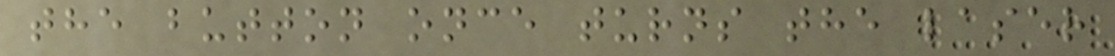the button once turns the laser
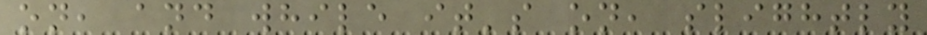on, and while it's on, slightly
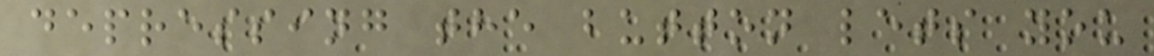depressing the button lets you
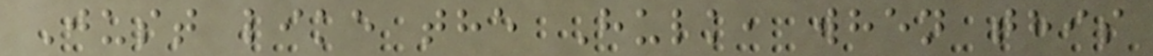Just like the Hulk, when this
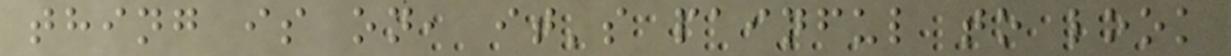thing is on, it's painful to look
